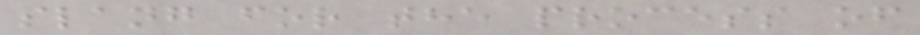slang for the process of
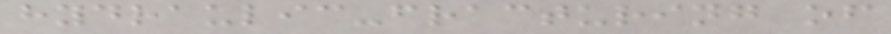hydraulic-fracturing of
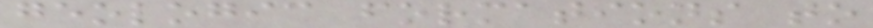geologic formations to
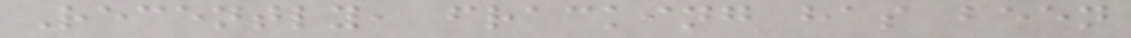Recently, fracking has been
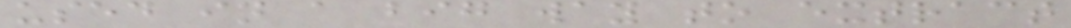used in a big way to extract
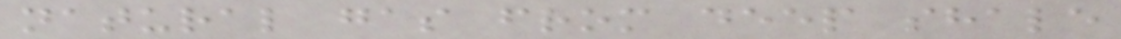natural gas from deep shale
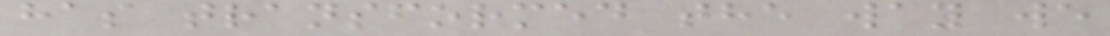has transformed the way we
